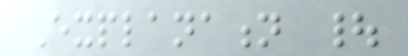Explanation |
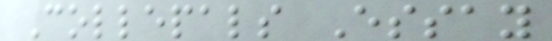Collepals Essay
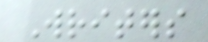Writers
